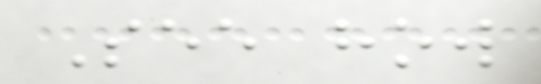See how
